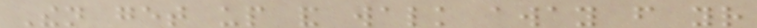Then get up and walk away from your
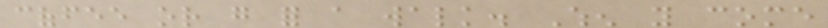coffee or go for a walk. When you come
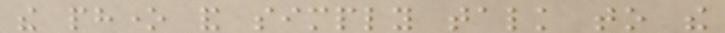the phone and simply talk to the
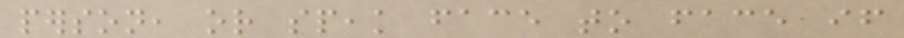person, or speak face to face if
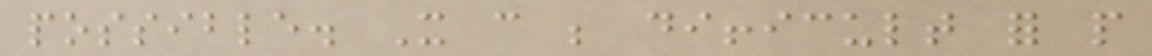possible. It can be difficult for people
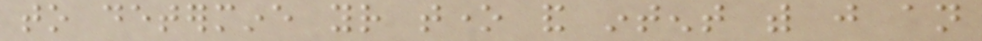to determine your tone and intent with just an
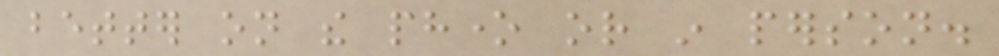better on the phone or in person.
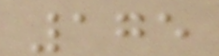175
